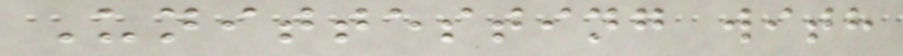Unittesting with
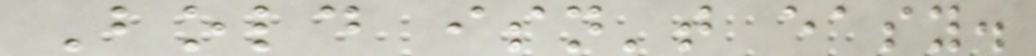Bold isn't easy.
